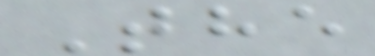The
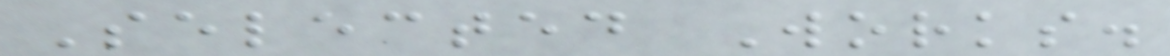Selected Works.
